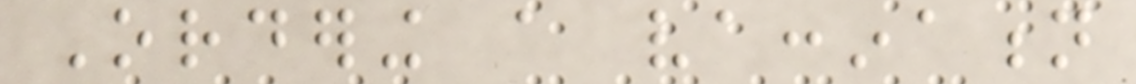Ordering a vaccination
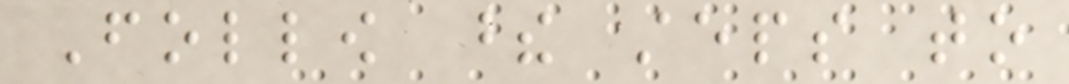Follow these steps to
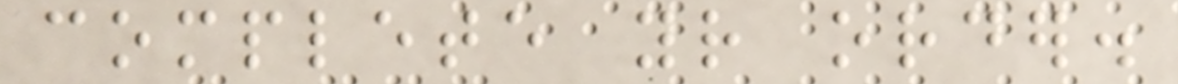complete your order.
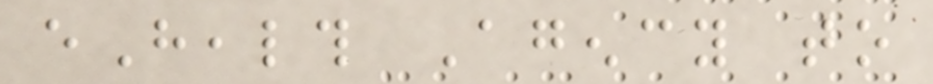eHealth Agency to
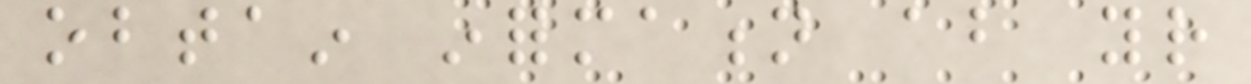obtain information about your
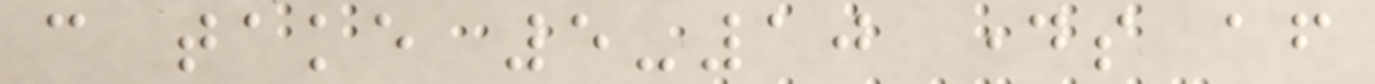can take 5-10 days after
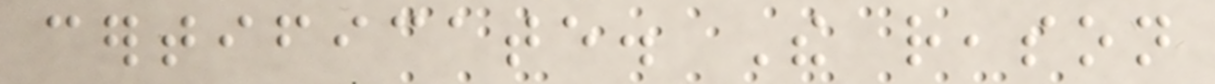certificate. The reason
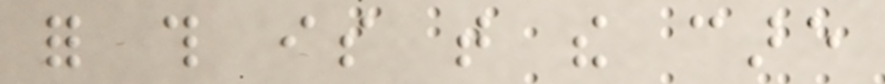for this is that the care
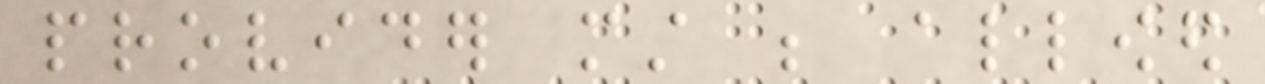provider must be allowed
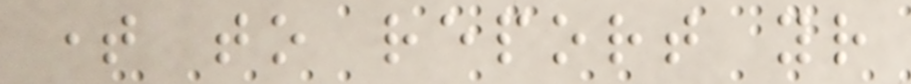time to report your
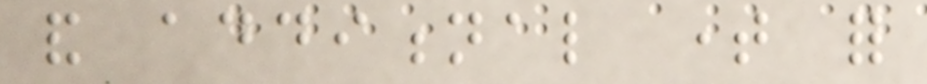and additional time for
